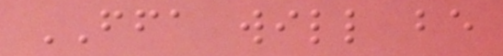FFA will be
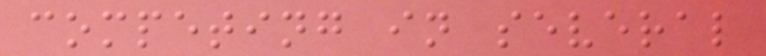competing in several
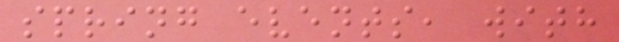spring events, with
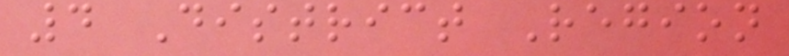4 District Region
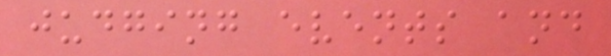judging events and
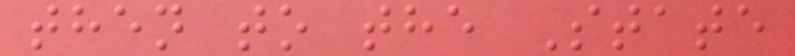then to the State
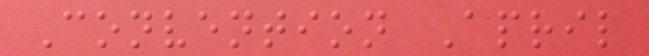Convention April
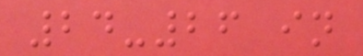24-26 in
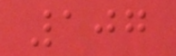107
